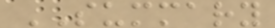SUMMARY
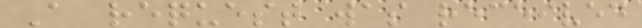A request was received
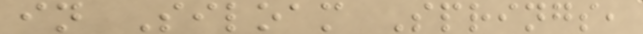in Siloam Springs,
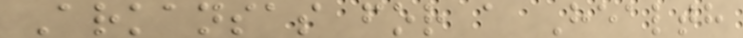Arkansas for a Health
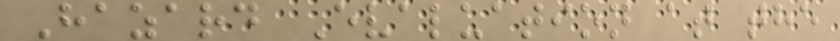Hazard Evaluation at the
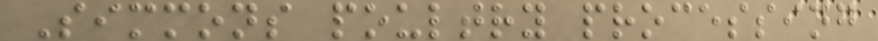Simmons poultry processing
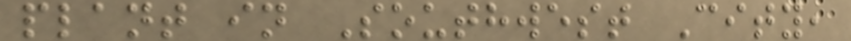plant in Southwest City,
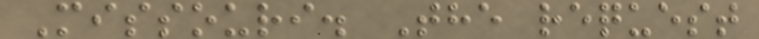Missouri. The request
